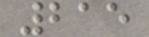215
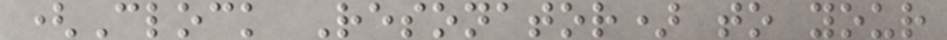(Clock Resonator) to your
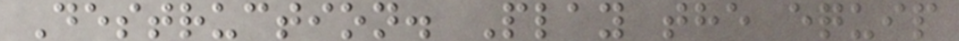Destruction. Play the equip
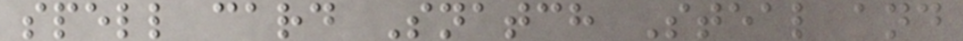spell card Snatch Steal and
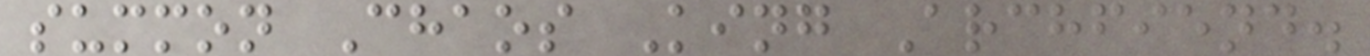summon Chaos King Archfiend.
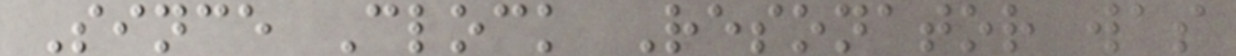Since Clock Resonator was
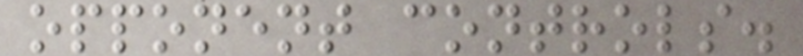opponent controls.
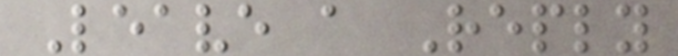Leave a Reply
